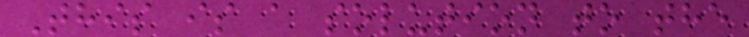This is a solution to the
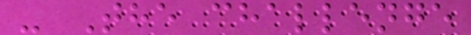- The challenge
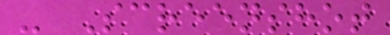- Screenshot
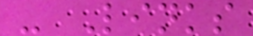- Links
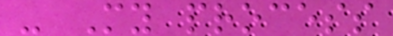- My process
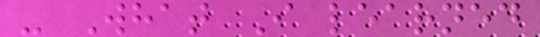- What I learned
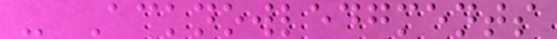- Acknowledgments
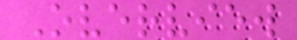Overview
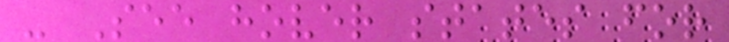- See hover states for
